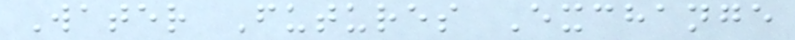Water Futures Exchange
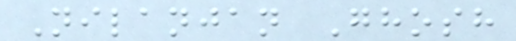Nilanjan Ghosh
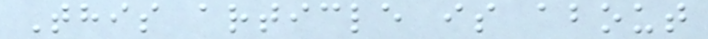This article is about
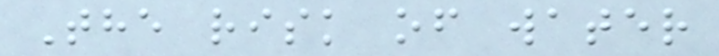The risk of water
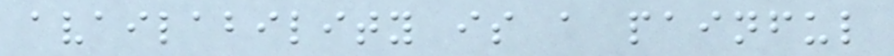availability is a painful
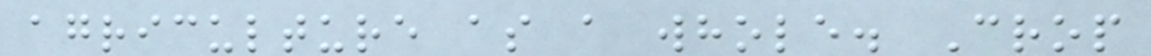agriculture as a whole. Crop
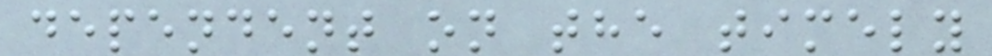dependent on the timely
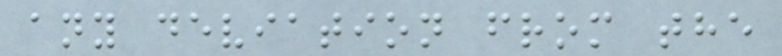any deviation from the
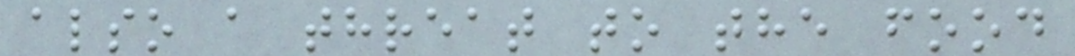also a threat to the food
